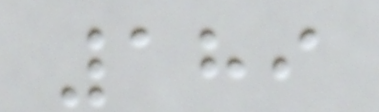189
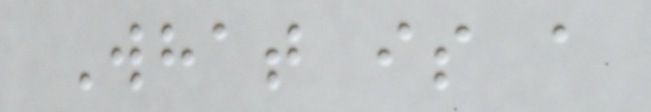What is a
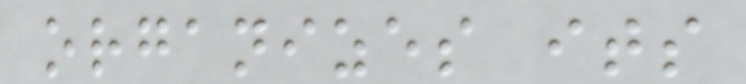organizes its
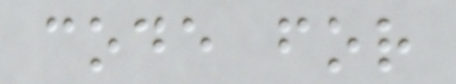code for
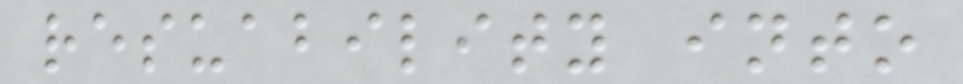resuability into
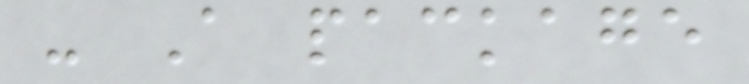- A package
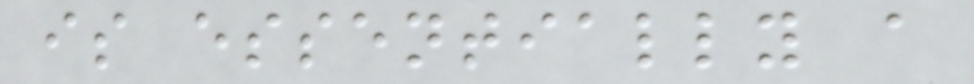is essentially a
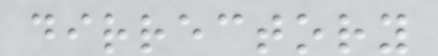dirrectory
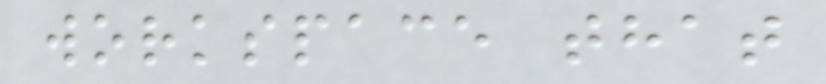workspace that
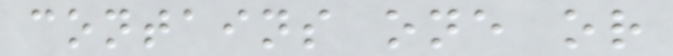contains one or
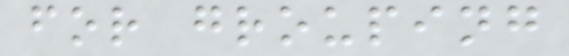for grouping
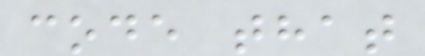code that
